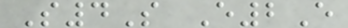S4S E2E
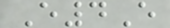E4E
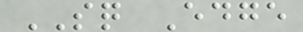SQ Edge
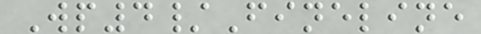Wp4/Fineline
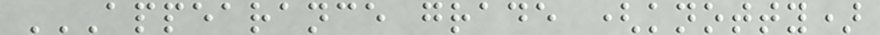APPEARANCE GRADE (KNOTTY)
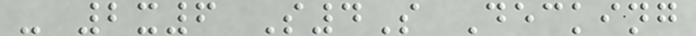- 2x6 S4S Decking
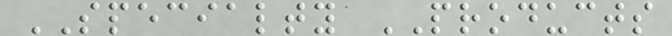SPECIALTY PRODUCTS
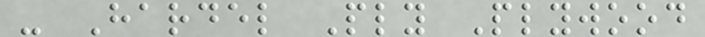- Hardel Ply Plywood
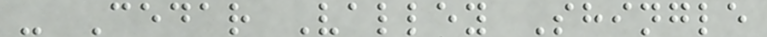- Cedar Valley Shingle
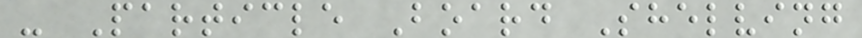- Particle Board Shelving
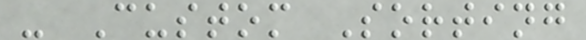- Custom Sorting
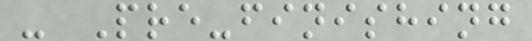- Pre-finishing
